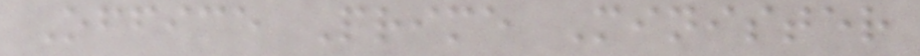Office Prime Minister
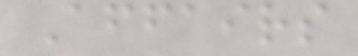Affairs
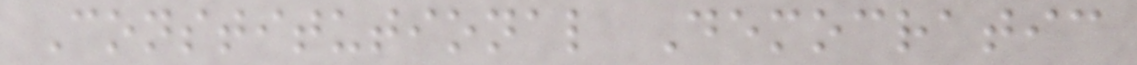Constitutional Democratic
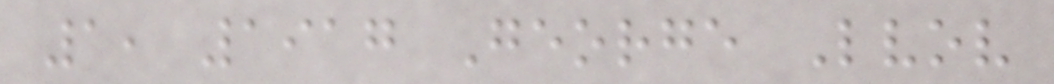1, 1917 George Lvov
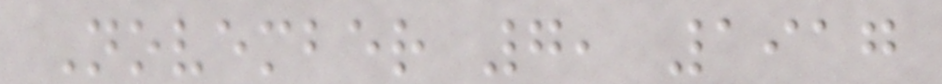November 7, 1917
